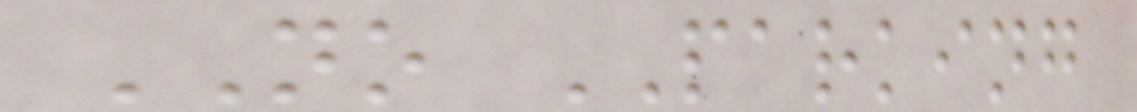NO PARKING
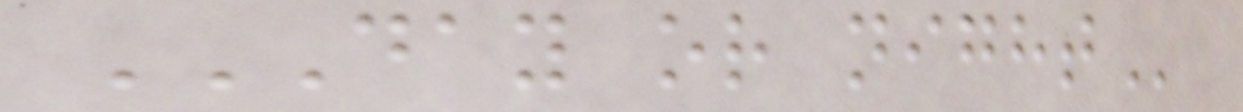DAY OR NIGHT
